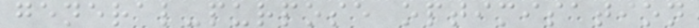general-purpose optimisation
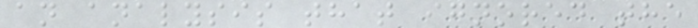an analysis that ignored the
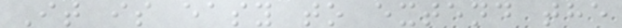It is easy to extend the
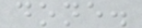done.
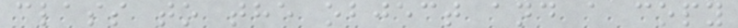class to the object and a copy
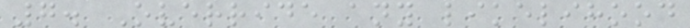7. Override any likelihood
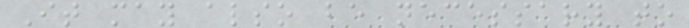It may also be necessary to
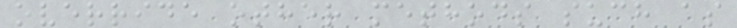override other methods such as
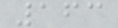163
